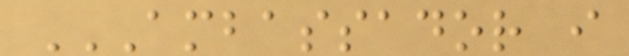AMBASSADOR I
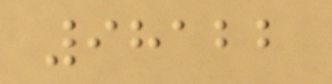98122
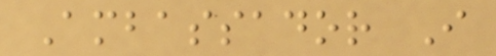Ambassador I
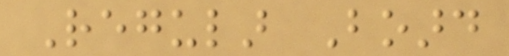Regular Board
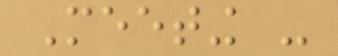Meeting -
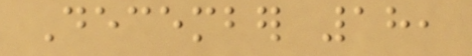December 18,
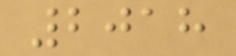2018
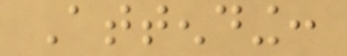Attending:
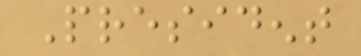President
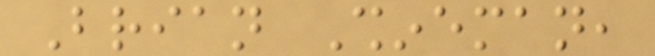Brian Shineman,
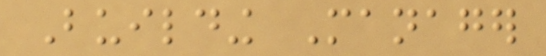Building Manager
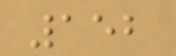152
